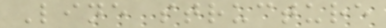Line structure
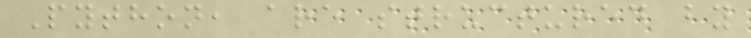Python, are structured by
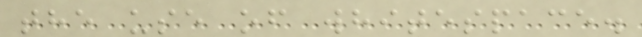the use of whitespace.
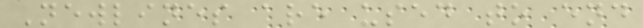Newlines are used to end
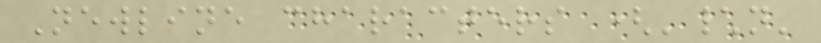Newline characters ('\n'
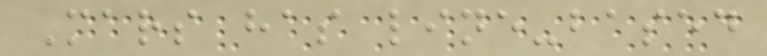Mars has line-based
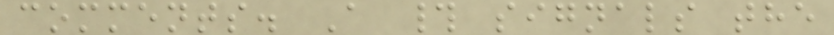comments. A # signals the
